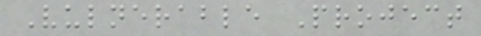Vulnerable Project
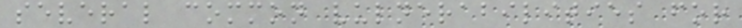several common vulnerabilities for
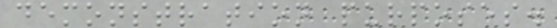demonstration purposes.
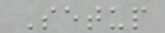Setup
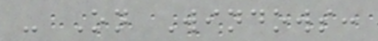- On Windows:
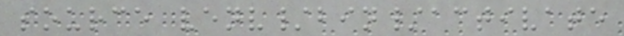source venv/bin/activate
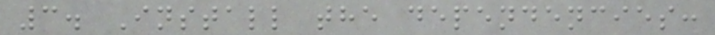3. Install the dependencies:
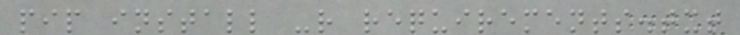pip install -r requirements.txt
